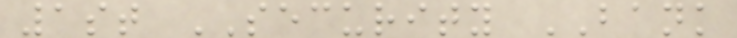1st SECURITY BANK
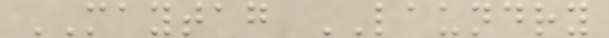MAYTAG LAUNDRY
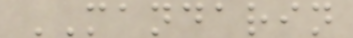MANDARIN
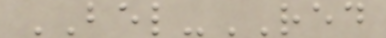BEL-RED
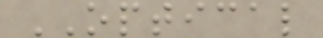OPTICAL
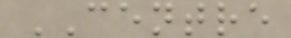CENTRE
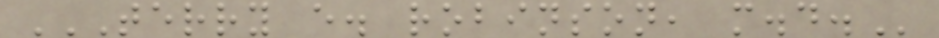TERRY E. ROBINSON, M.D.
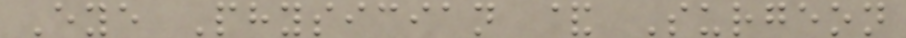Eye Physician & Surgeon
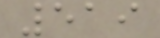519
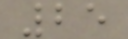25
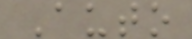Auto
